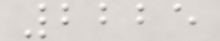2225
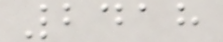2418
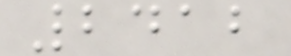2412
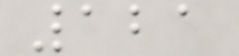121
